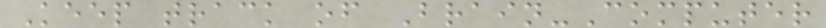Keep track of Brain-Computer
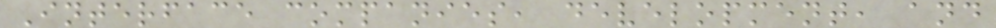Interface companies, development, and
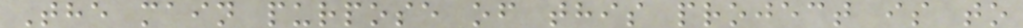The main purpose of this project is to
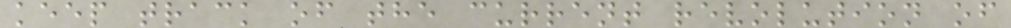keep track of the current revolution of
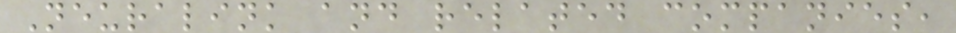Neuralink and related companies,
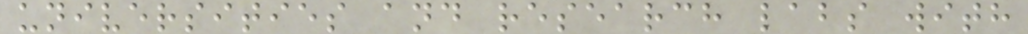universities and research labs with
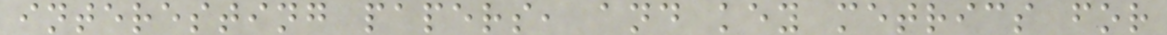interesting papers, and key metrics for
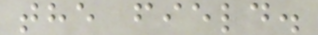the field.
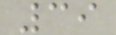39
